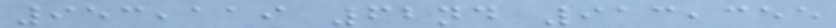953,119 62nd 913,355
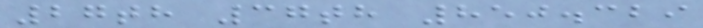27th 37th 850.329
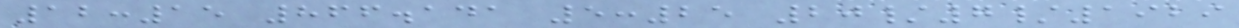12:15 866.141 5:25 20/7/1929
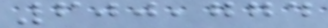600,774
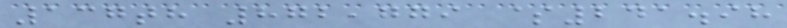137th 872,779 $241.98
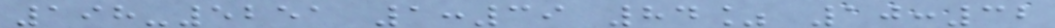198-5251 1:39 84% 10:32
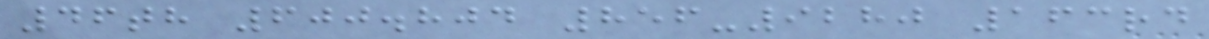46th 600.804 856-9280 163rd
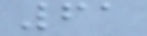61
